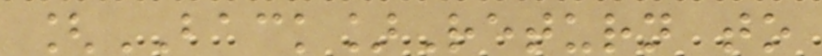[BACK]Return to
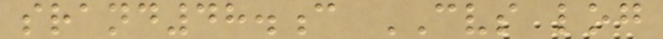srand48.c CVS log
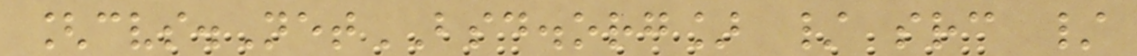[cvs.NetBSD.org] / src /
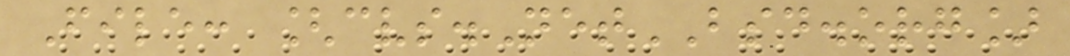File: [cvs.NetBSD.org]
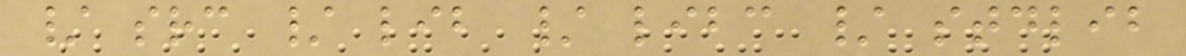/ src / lib / libc / stdlib
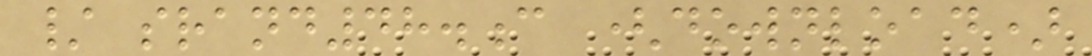/ srand48.c (download)
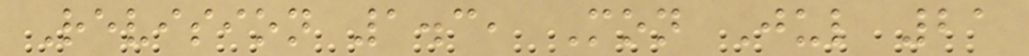Revision 1.3, Mon Jul 21
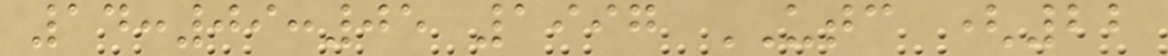14:09:05 1997 UTC (22
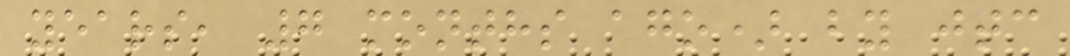years, 7 months ago) by jtc
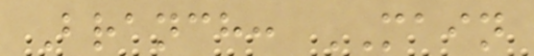Branch: MAIN
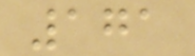171
